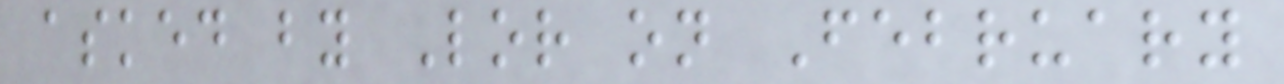asked by Lor on February
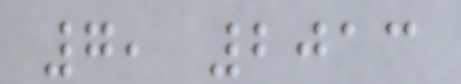7, 2013
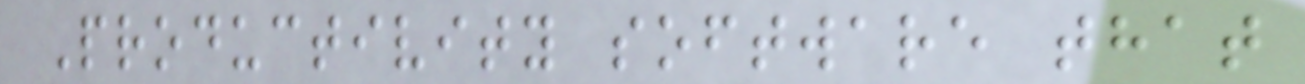Productivity software that
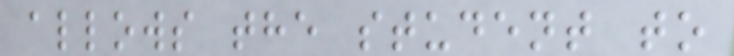allows the student to
